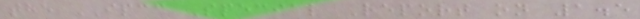the IPCC Special Report on 1.5
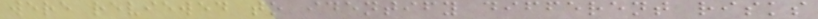were reviewed to identify different risks
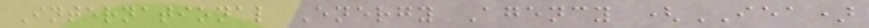International Energy Agency (IEA)
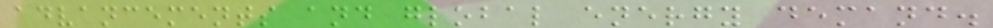advancements and global energy demand.
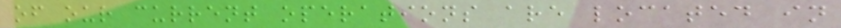of our current operations are located in
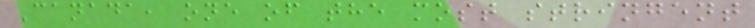Canada, one of the most stringent
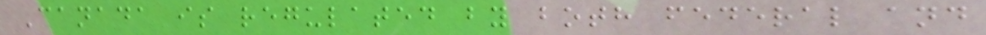Canada is regulated by both federal and
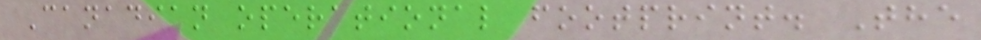Canadian operational footprint. The
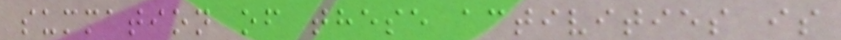summation of these activities is
